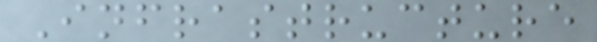Infrastructure
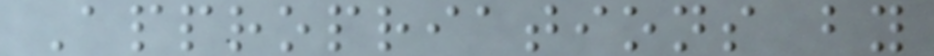Appropriations by
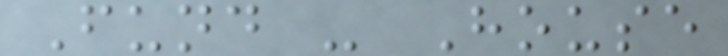Fund - House
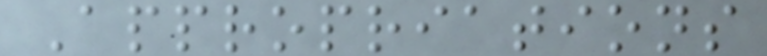Appropriations
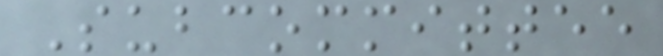Subcommittee
